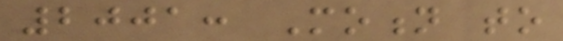2001: Motion to
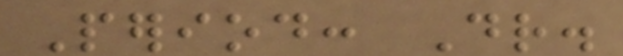Period: Dr.
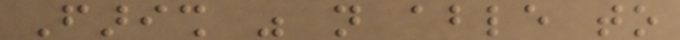Farish was not able to
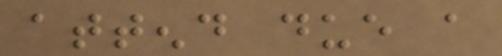attend due a
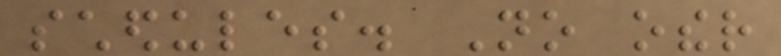schedules. No other
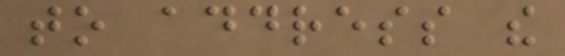to address the
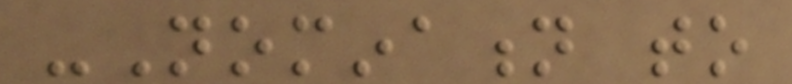-Nomination to
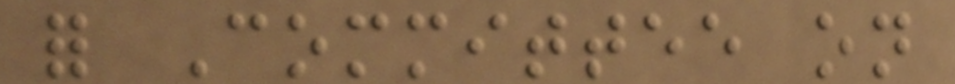for Committee on
